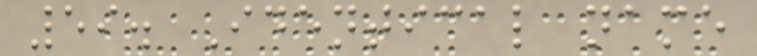59. Identical name
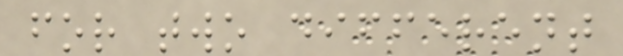for two different
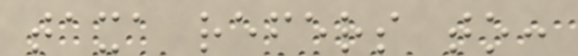taxa refers to:
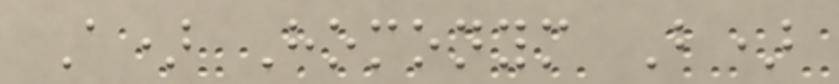A) Homonym B)
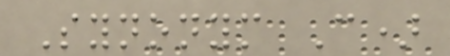Synonym C)
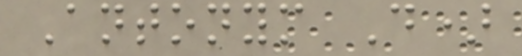Antonym D)
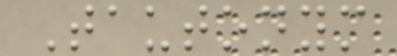Tautonym
